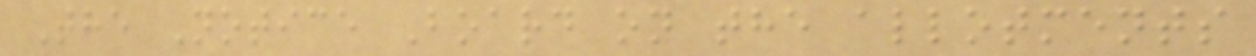The Notice Board on the allotments
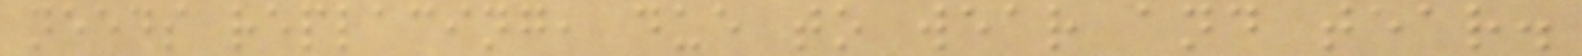needs replacing, due to wear and tear.
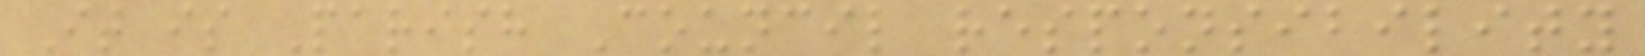It is Parish Council responsibility
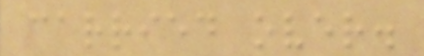carried over.
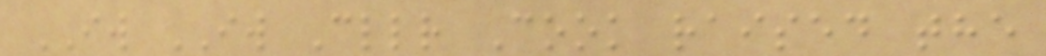IW IW Cllr Cook raised the
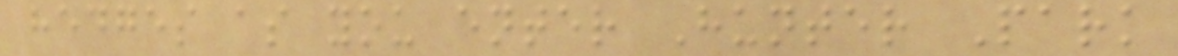hedges as you enter Hunter Park
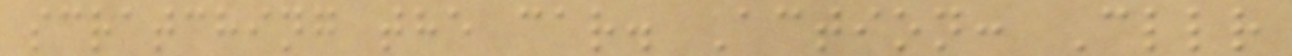scratching the car. Action: Cllr
